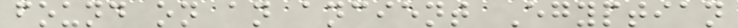found on an ancient Egyptian
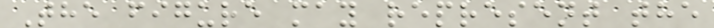The figure may represent the
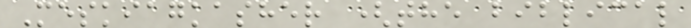Meskiagkasher (the biblical
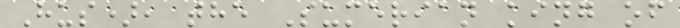Hus), the Sumerian king of
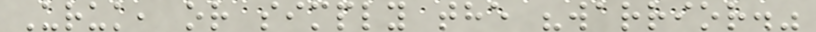Uruk, or simply the "warrior."
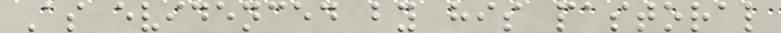As evidenced by his pastoral
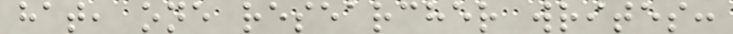hat, one researcher writes:
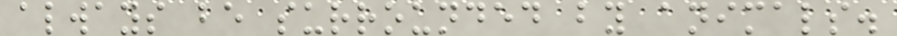always be surrounded by animals.
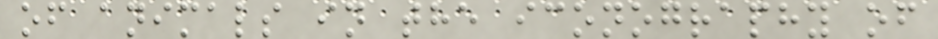of animals in the iconography of
